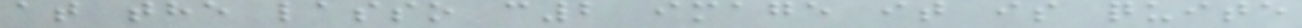at the lasso c2 image it is quite
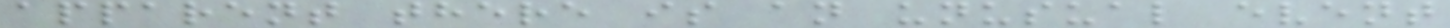apparent there is an unusual event
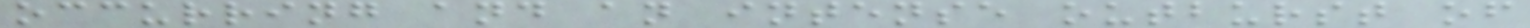occurring and an intense outburst of
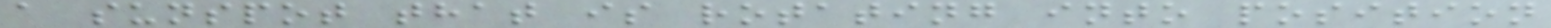a sunspot that is rotating into position
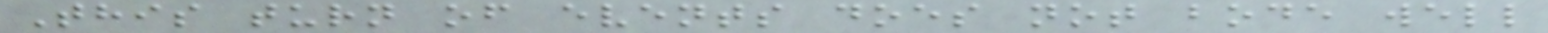This turn of events does not bode well
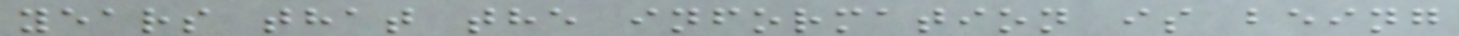years that the information is being
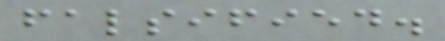falsified.
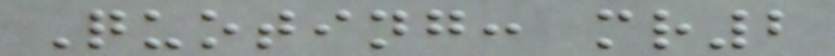Quoting: mr2
